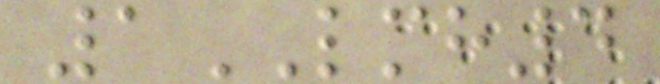1LMH4
